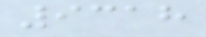9318
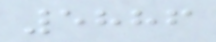5886
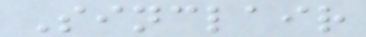Sinclair
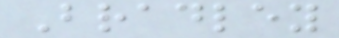Bradley
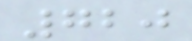720
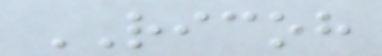RICOH
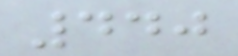440
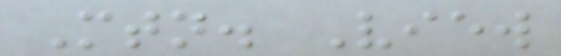Mtn. View
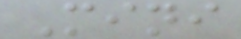Mini
